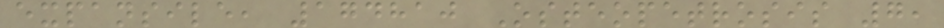expansile, 174810 Osteopetrosis 7,
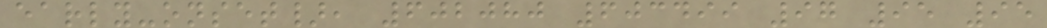early-onset}, 602080 603499 97 95 95
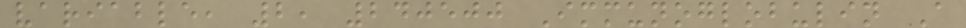variable, 2, 240500 Immunoglobulin A
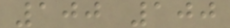100 100
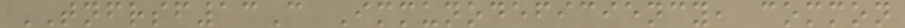TNFRSF13C Immunodeficiency, common
